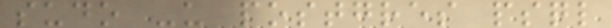sudo -u postgres psql
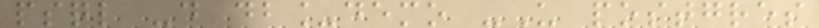psql -d db_demo -U postgres
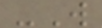-W
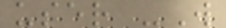user -W
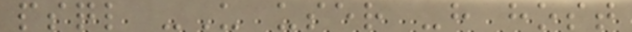psql -U user -h host
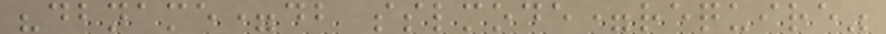"dbname=db sslmode=require"
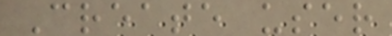Create user
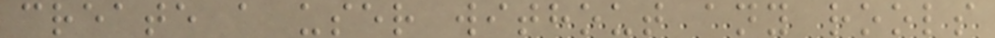create a user without any rools
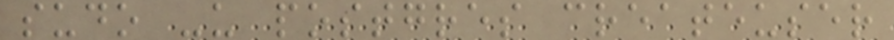sudo -u postgres createuser
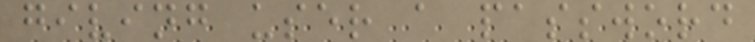giving user a password
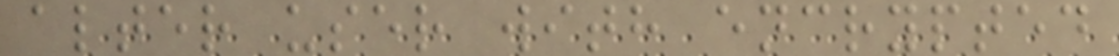alter user with encrypted
